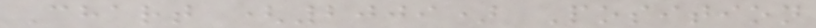Chart (2009) Position
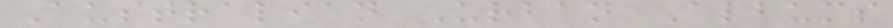Australian Urban Albums
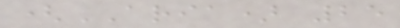(ARIA) 25
